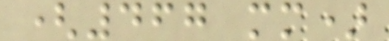(467 mm)
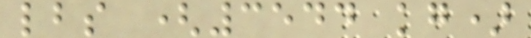lbs (3544 kg)
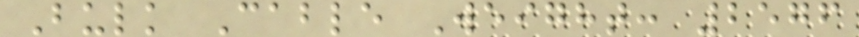Bulk Cable Weight: 2576
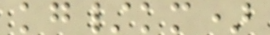kg/km)
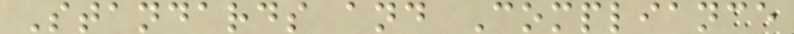Standards and Compliance
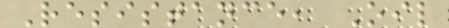Resistance, Oil
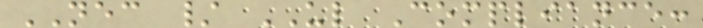NEC / UL Compliance:
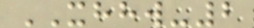XHHW-2
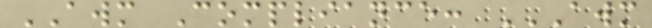AWM Compliance: AWM
